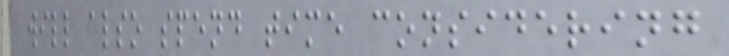will also spend time considering
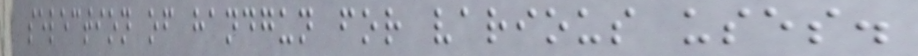selection of handgun for various uses.
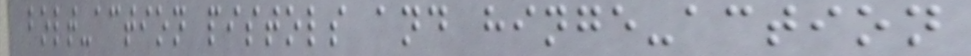bolt-action pistols and hinge-action
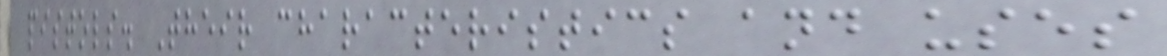pistols. Their characteristics and uses
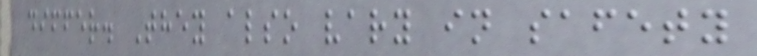differ. They also vary in safety
